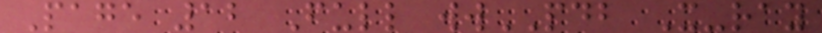Page 12 Full wwPDB X-ray
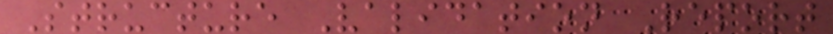Structure Validation Report
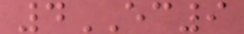4EC9
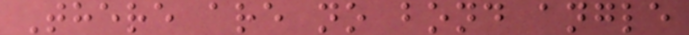There are no bond angle
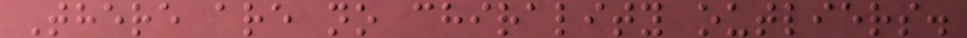There are no chirality outliers.
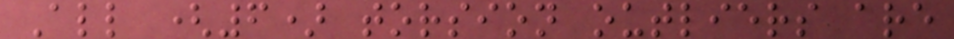All (6) torsion outliers are
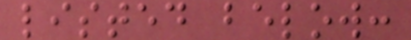listed below:
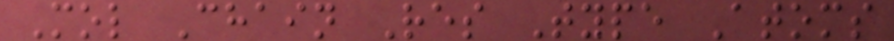Mol Chain Res Type Atoms
